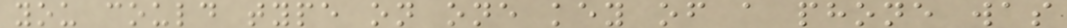you could type on one key of a phone was
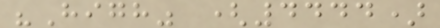"High" (4444)
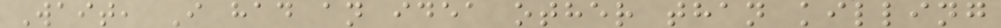Wait, I had an idea other than killing
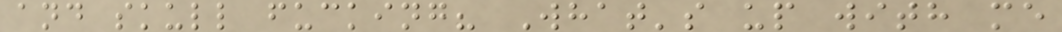and skull fucking? What's up with me
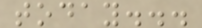today...
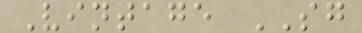Vintage SG
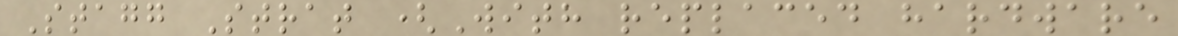Stagg Strat (With replaced hardware
